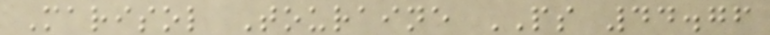Marisol Touraine PS 44.76
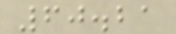60.21
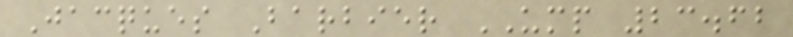Jacques Barbier UMP 23.62
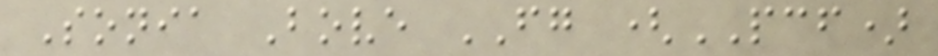Sonia Bove FG (PCF)
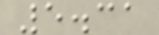5.31
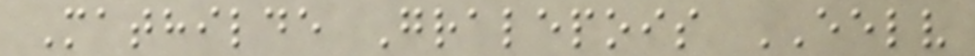Mathilde Gralepois EELV
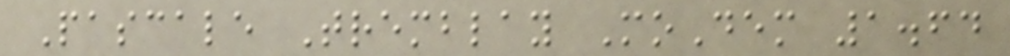Pascale Tremblay MoDem 1.64
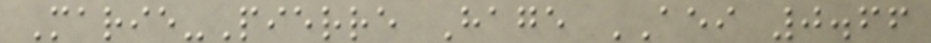Marie-Pierre Hage AEI 0.66
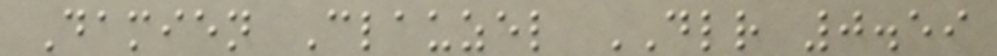Damien Clauzel DLR 0.59
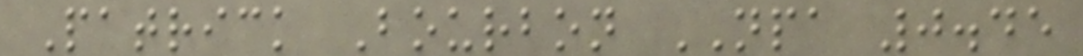Patrick Bourbon NPA 0.45
